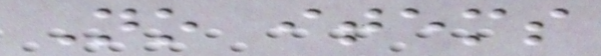No items
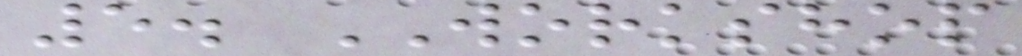5. WORKSHOP
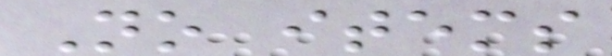No items
